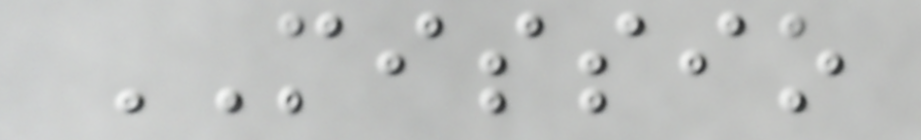MISSIO
